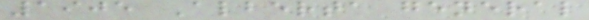1905 Alberta general
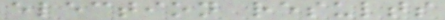election results
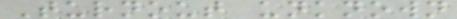Turnout unknown
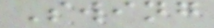Swing
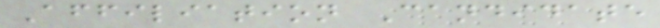Affiliation Candidate
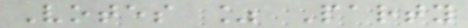Votes % Party
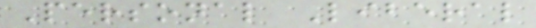Personal Liberal
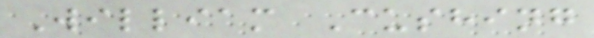William Cushing
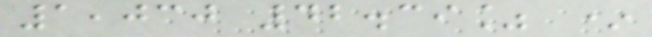1,030 42.39% *
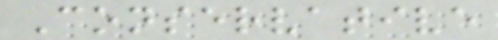Conservative
